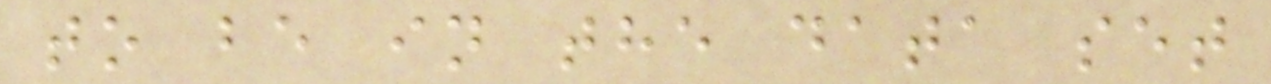to be in the data set
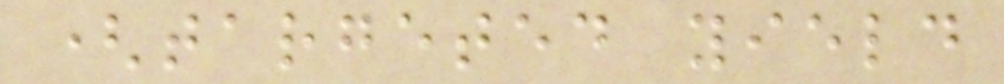(targeted yield
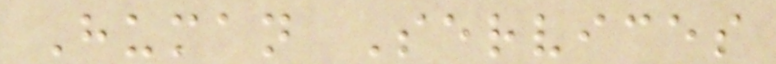Human Services
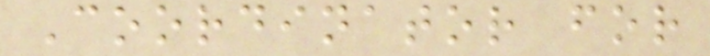Coordinator for
